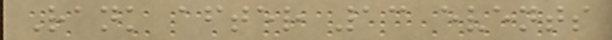Rank after 13 events
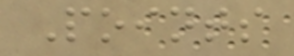Points
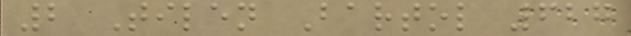2 Tilen Bartol 627
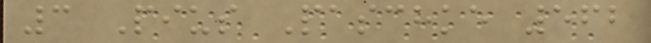3 Pius Paschke 562
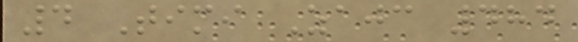4 Timi Zajc 484
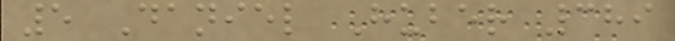5 Daniel Huber 389
